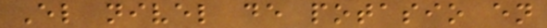El nivel de potasio en
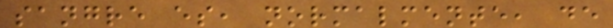sangre es, normalmente, de
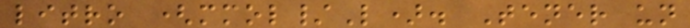litro (mmol/L). Tener un
